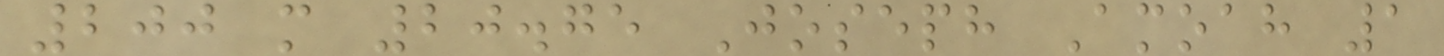200 m 20.75 Joseph Amoah 1
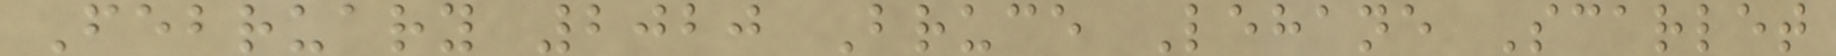February 2020 Bruce Lehane Scarlet
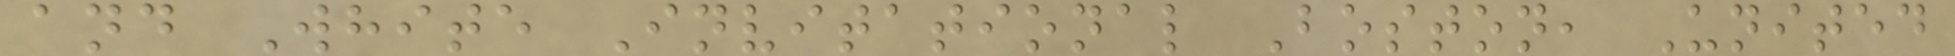and White Invitational Boston, United
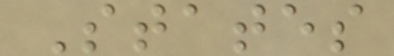States
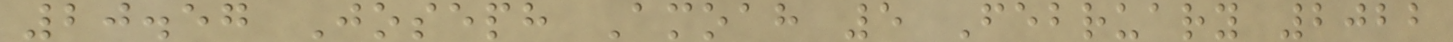20.57 Joseph Amoah 5 February 2022
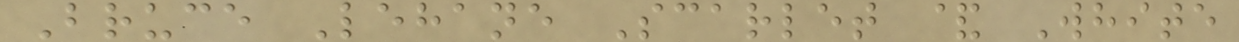Bruce Lehane Scarlet & White
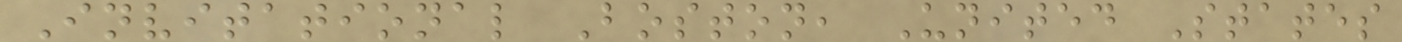Invitational Boston, United States
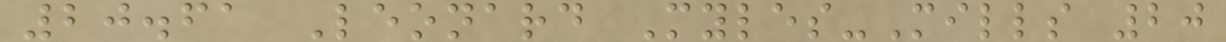20.61 Leonard Myles-Mills 20
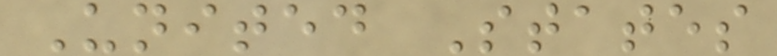United States
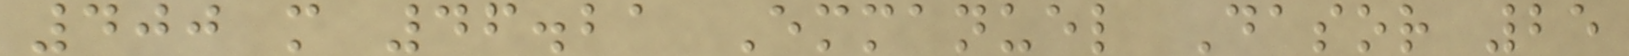400 m 46.21 Emmanuel Dasor 25
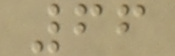66
